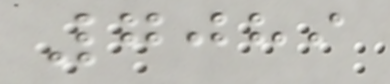7089
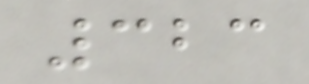323
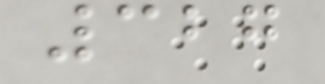327
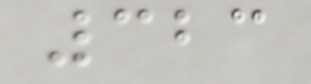323
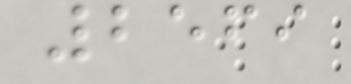2569
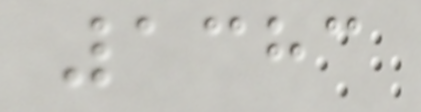1383
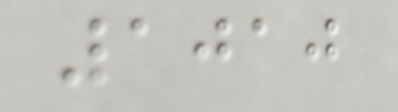1010
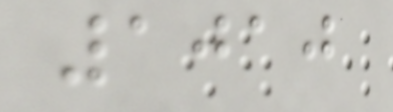1010
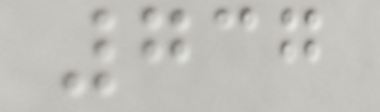737
